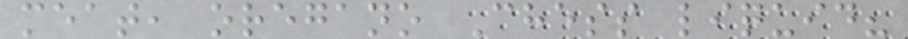meat, oregano Chess liquid?
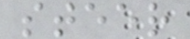steer
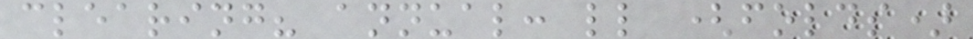clearing? annual: ll (folds)
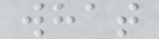what
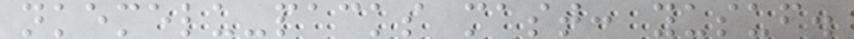nkemelu-packs mast: yusuf.
